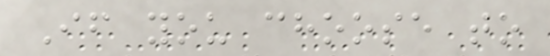If you choose to
